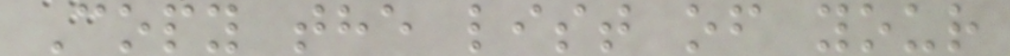Copy the list of your
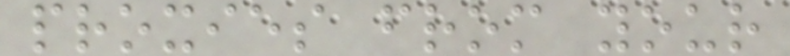proxies from your
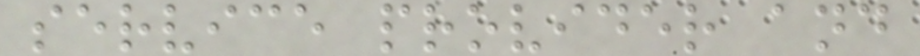service provider and
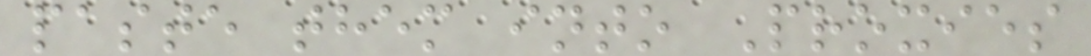paste them into Proxies
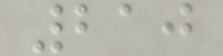210
